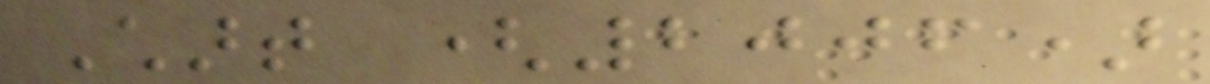Chart (2006)
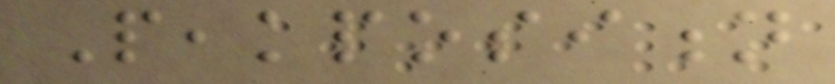Peakposition
